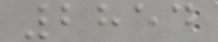2854
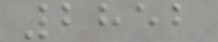2852
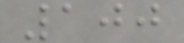100
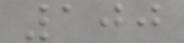100
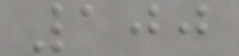100
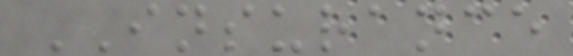INSURANCE
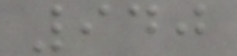940
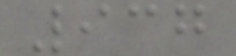937
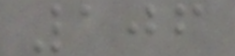106
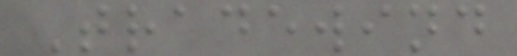Tradewind
